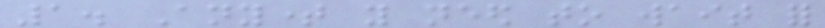1. Anytime you need to wait for
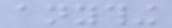anything
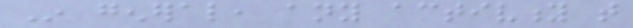In general, any activity that
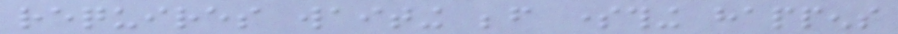requires waiting before something happens
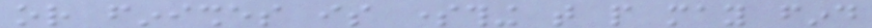or finishes is something that people may find
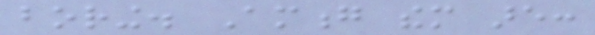boring. Among them are:
